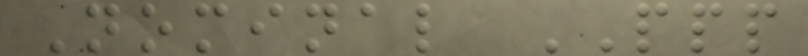Nominal PPP
